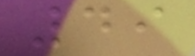49
